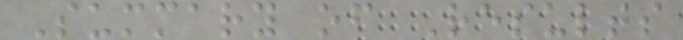Summary of Results
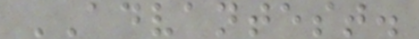ADVANTEST.
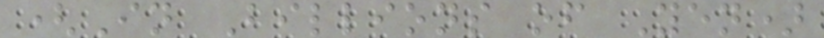(In Billions of Yen)
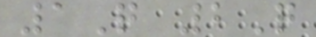1Q 2Q
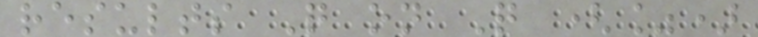results Q on Q (%)
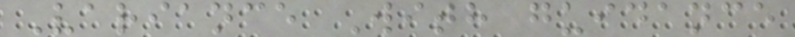Variance With guidance
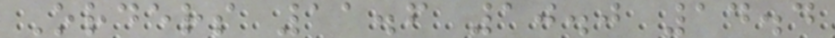Orders 11.6 10.0 14.4
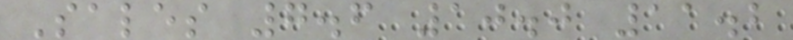Sales 7.6 10.0 11.2
